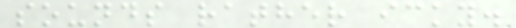sounds rather icky.
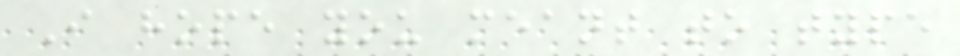I hope you meant to type
